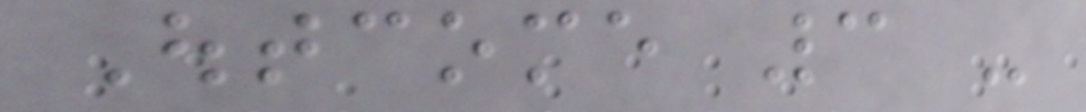Outcome 3 -
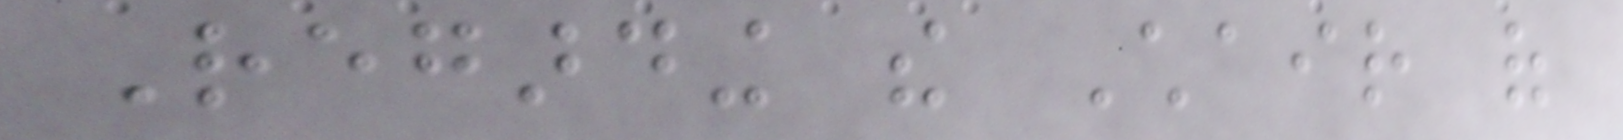Regarding the Chair of
